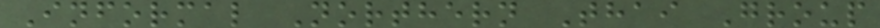Informal Northern Thai Group
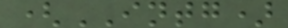(INTG)
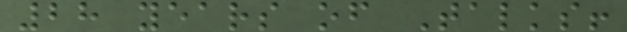28 years of Talks!
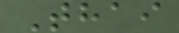Thai
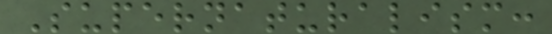Supernaturalism:
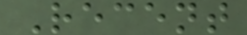Recent
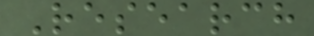Research
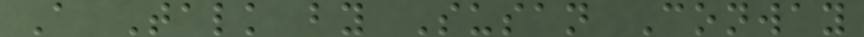A Talk by Susan Conway
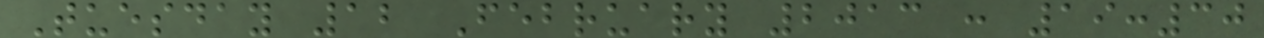Tuesday 12 February 2013 : 19:30
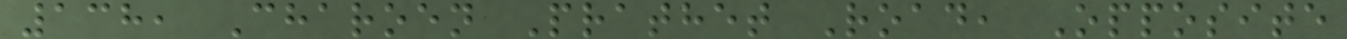138, Charoen Prathet Road, Opposite
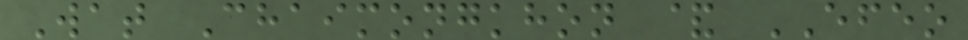Wat Chaimongkhon & EFEO
